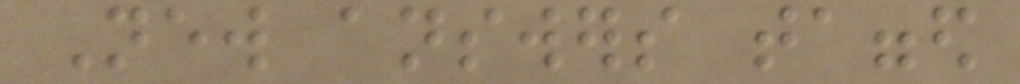New answers tagged
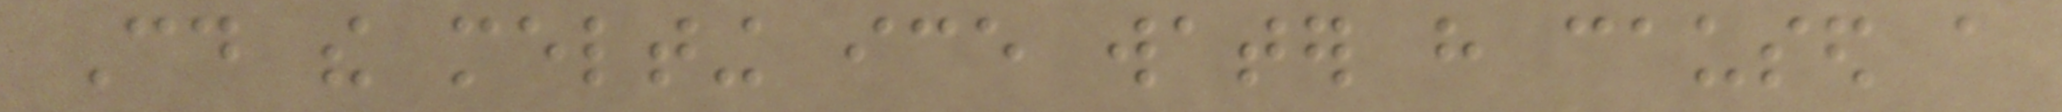Could the melting ice water have caused a
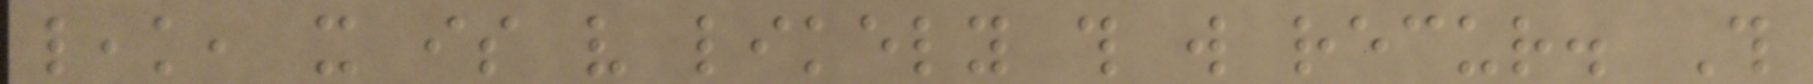leak, it is very likely this will recur. This
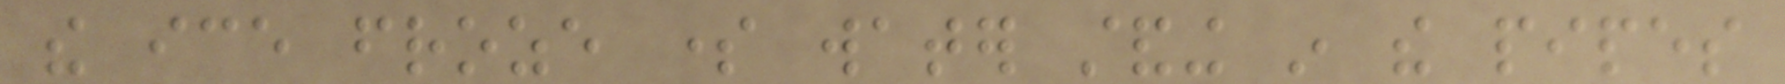the ice froze some water standing in the pipes
